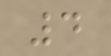4
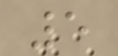5
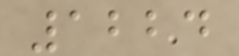1224
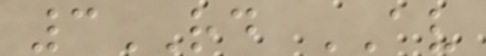3RD AV
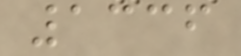1336
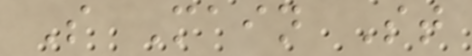S Main St
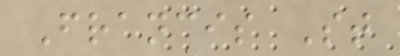Francis St
